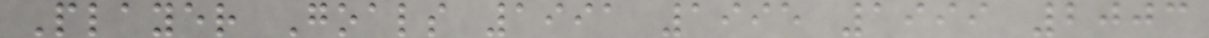Player Goals 1991 1995 1999 2003
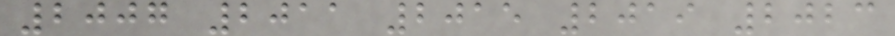2007 2011 2015 2019 2023
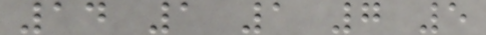14 1 1 7 5
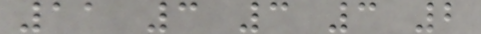11 3 3 3 2
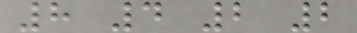8 4 2 2
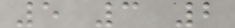5 3 2
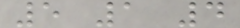5 1 4
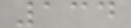134
